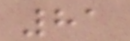81
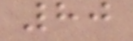80
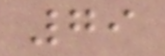79
